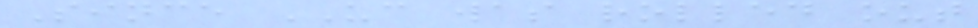Since UC was rolled out
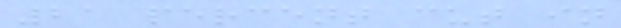21 percent cut in
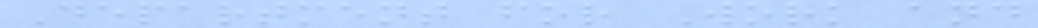Department for Work and
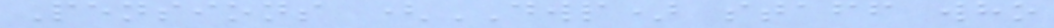Pensions (DWP) staff who
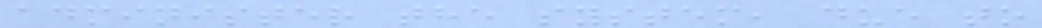administer the system, due to
